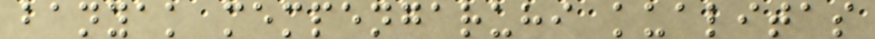banyak mempengaruhi kualitas
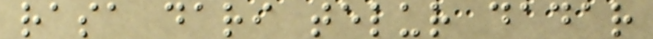rasa dari telur dadar
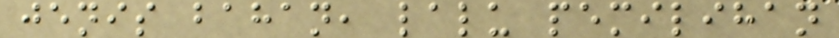jenis bahan, lalu pemilihan
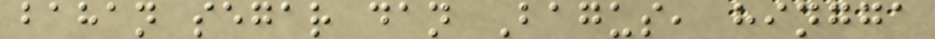bahan segar dan Bagus, hingga
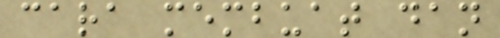cara membuat dan
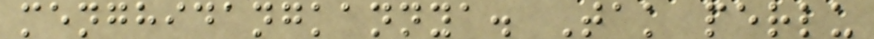menghidangkannya. Tak perlu
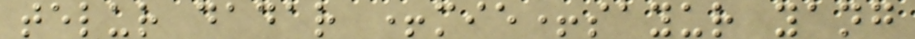telur dadar +mie+sayur yang
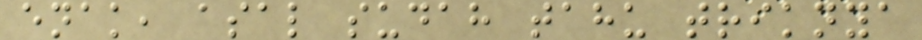enak, asal sudah tahu triknya
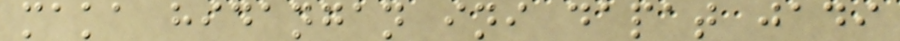maka hidangan ini dapat jadi
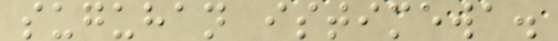suguhan istimewa.
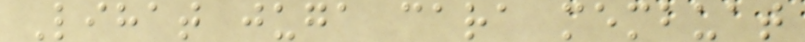Lihat juga cara membuat
